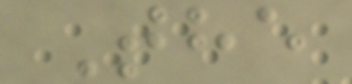The
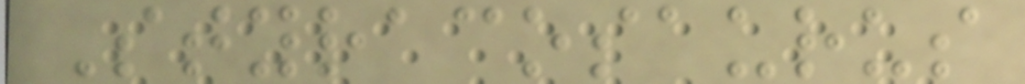Styracosaurus
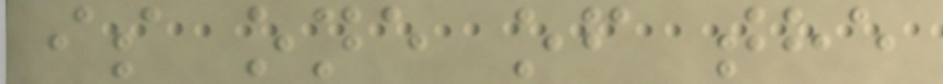is one of the
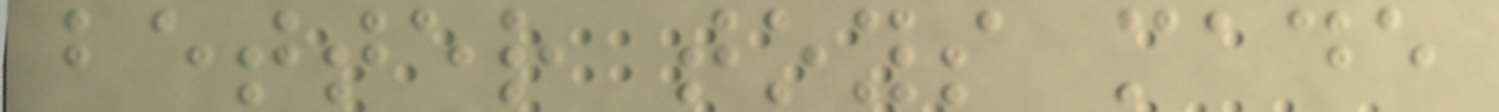better toys made
